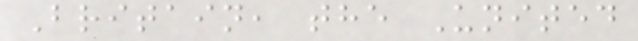Britain, the United
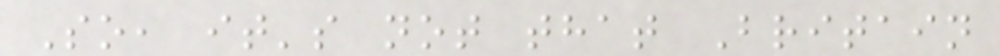So, it's not that Britain
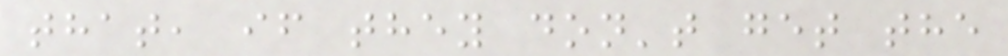that, if they don't get the
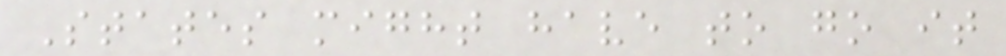States might have to go it
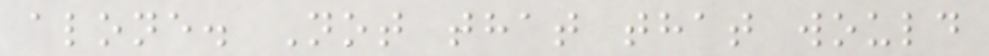alone. Not that that would
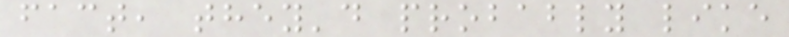fact, they'd probably like
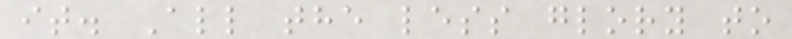it. All the less glory to
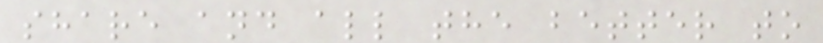share and all the better to
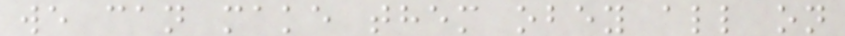we can make them obey all on
